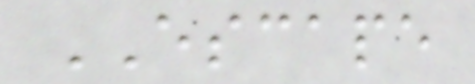ESCAPE
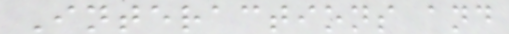Interactions and
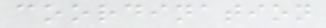coordination
